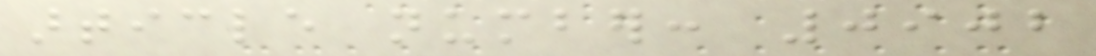article number: 0902
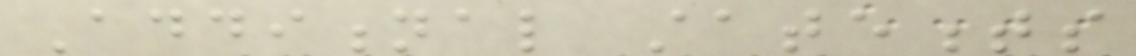Additional statements
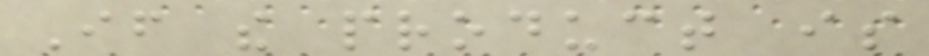If the product is
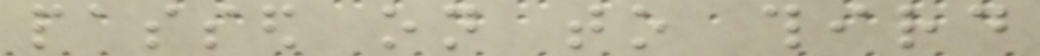passed on to third
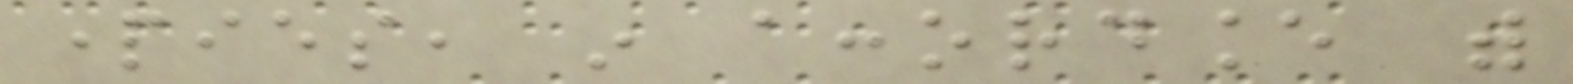parties, in accordance with
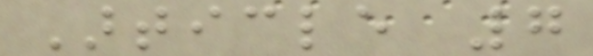Article 7
